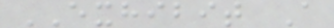EXHIBIT A
